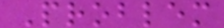Problem
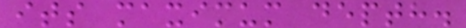its maximum depth.
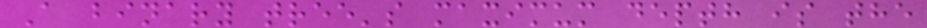A binary tree's maximum depth is the
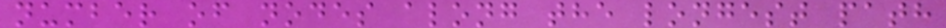number of nodes along the longest path
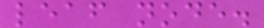leaf node.
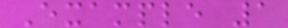Example 1
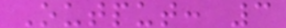Output: 3
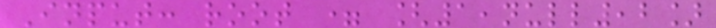Input: root = [1,null,2]
